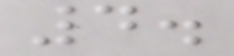4.
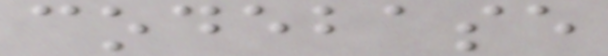codebase
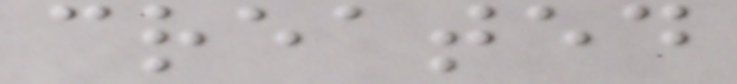created
